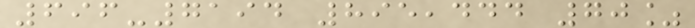696-7194 895,444 70%
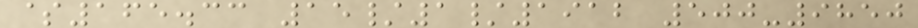$165.33 15/1/1912 500-9850
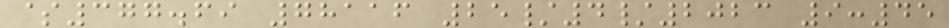$377.69 78116 25/4/2023 9:45
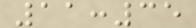11:35
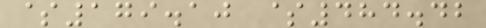$179.10 $484.42
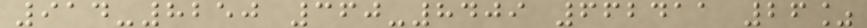914-8250 360-8409 662411 26%
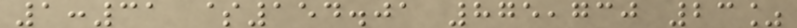1:31 $154.01 875,730 23%
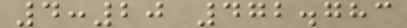4:20 472.783
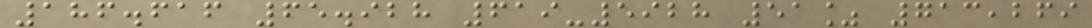186.616 65.928 619-5928 51% 713,269
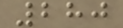280
